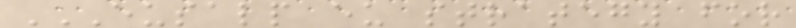EUSALP EU STRATEGY FOR
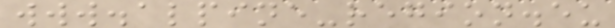www.alpine-region.eu
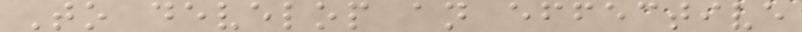To develop an effective
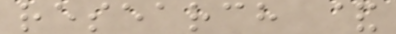research &
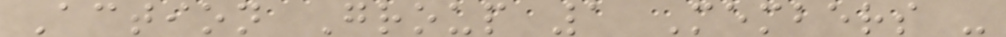Action Group 1 Members -
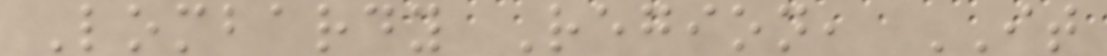Lombardy Region, IT
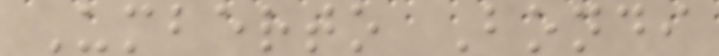Umberto Bondi
